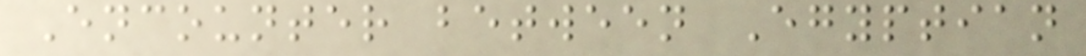Encounter between Egyptian
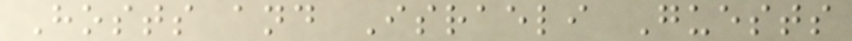Hosts and Israeli Guests
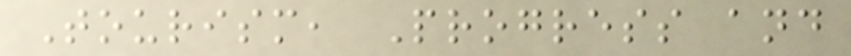Tourism, Progress and
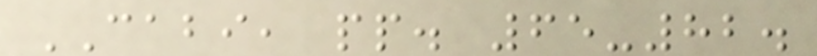CABI, pp. 65-82.
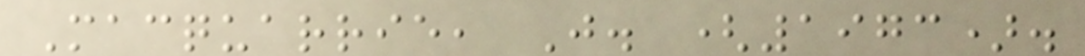Macquarrie, J. (1973).
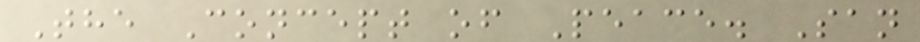The Concept of Peace. San
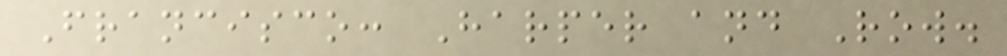Francisco: Harper and Row.
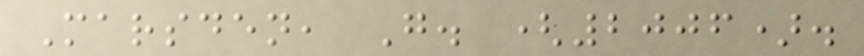Marsden, G. (2006).
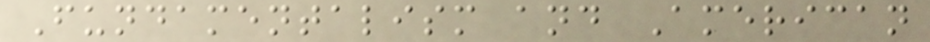Fundamentalism and American
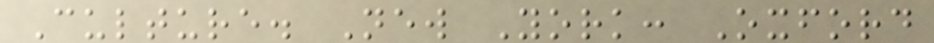Culture. New York: Oxford
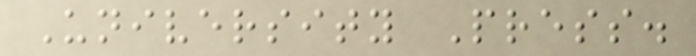University Press.
